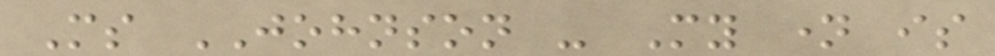Ms JOHNSON - My name is
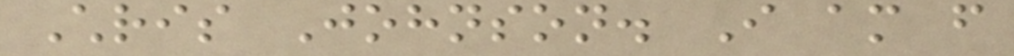Chris Johnson. I am from
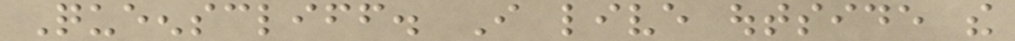Queenscliff. I live outside the
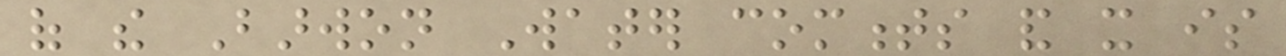of the Barwon Water comments and it is
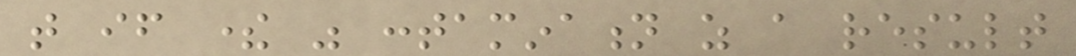that if there was contamination as a result
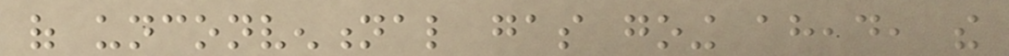of unconventional gas going ahead, the
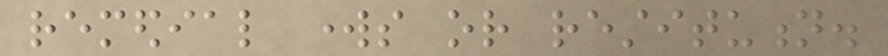remedial works or restitution.
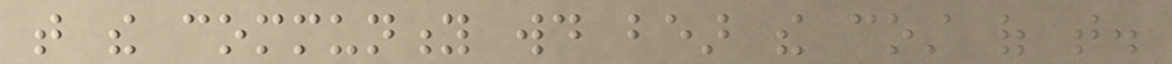that the community would bear the cost of that.
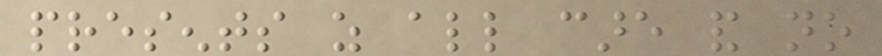presents as all care and no
